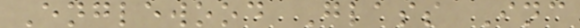Englewood Glass Inc
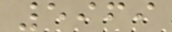5969
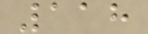118
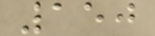150
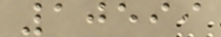10599
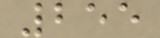255
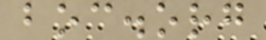boc.org
